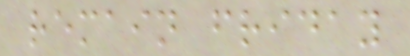remain friday
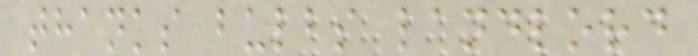thanks bulbs landlord
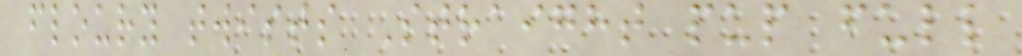floury twists Straight pup full
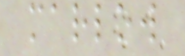marlow
